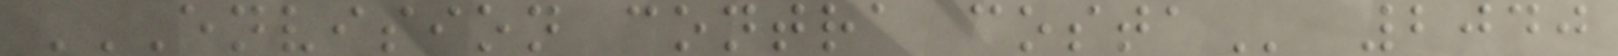ENVISION CONTRA COSTA 2040
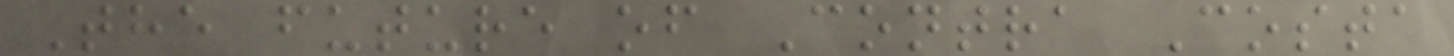The future of Contra Costa
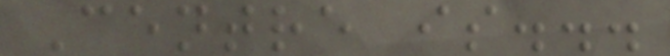Centre is...
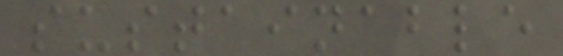sustainable
